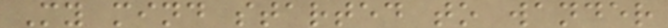My mind started to wander
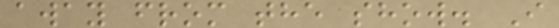away from the show. I
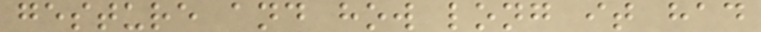gesture and how long it had
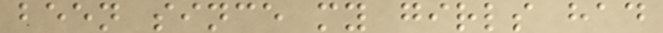been since my girls had
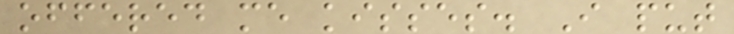offered me kisses. I put
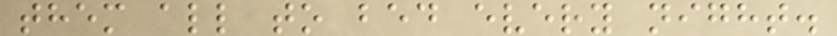them all to bed every night.
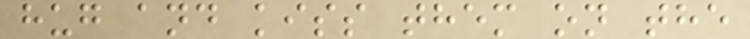hug and kiss them on the
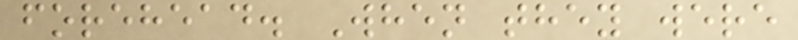forehead. When they were
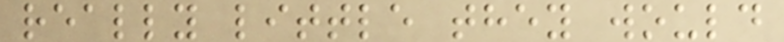really little they would
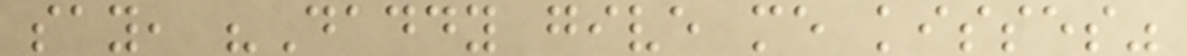say, "Daddy give me kisses"
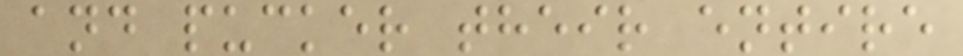and pucker their entire
